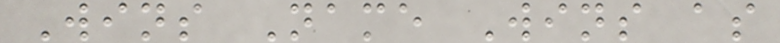Wins Name Wins as
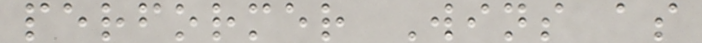performer Wins as
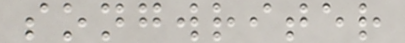songwriter
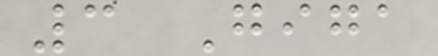3 Giga
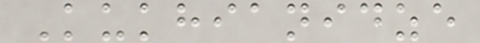Kukhianidze
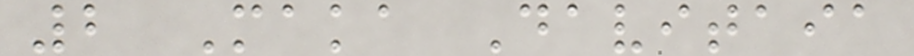2 Maka Davitaia
